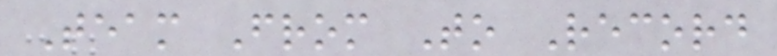Team From To Record
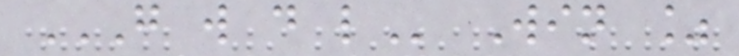G W D L Win %
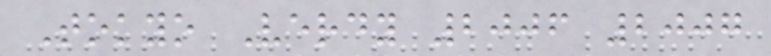Tokyo Verdy 2006 2007
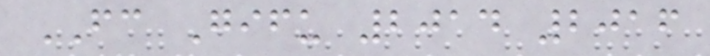FC Gifu 2014 2016
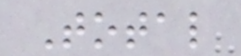Total
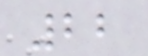22
